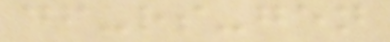df-rs-gen
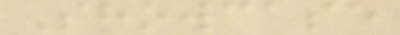Showcase
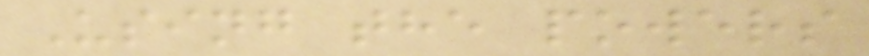Using the powers
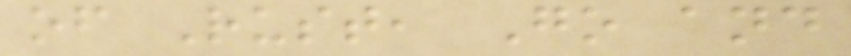of Rust, Go and
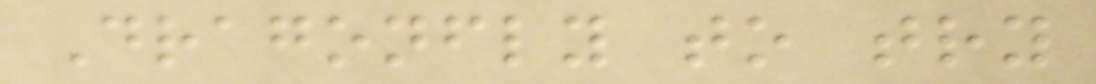Dragonfly to try
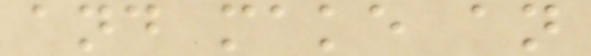and make an
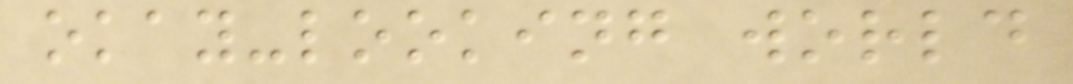okay-looking world
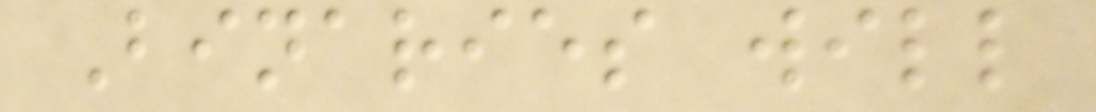Binaries will
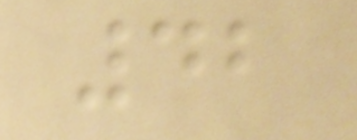42
